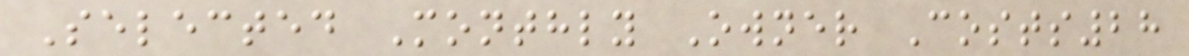Selected Monthly Owner Costs28
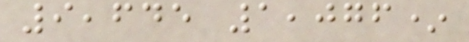9,645 1,076*
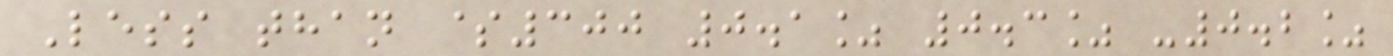Less than $300 0.1% 0.3% -0.2%
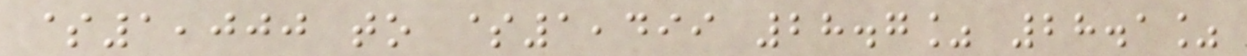$1,000 to $1,499 28.7% 28.1%
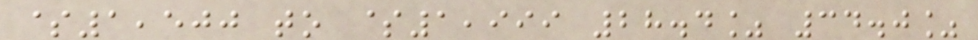$1,500 to $1,999 28.4% 34.0%
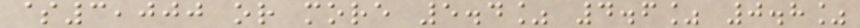$3,000 or more 5.4% 4.6% 0.8%
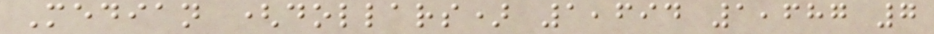Median (dollars) 1,694 1,687 7
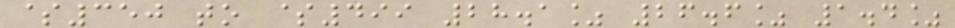$350 to $499 28.1% 26.6% 1.4%
